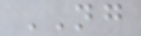NG
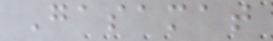Gasamat
